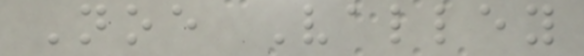Noe Valley
